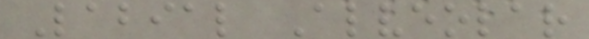Labial Alveolar
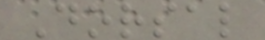Dorsal
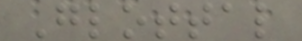Glottal
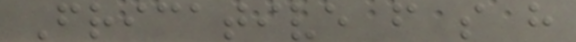Fricative f s h
